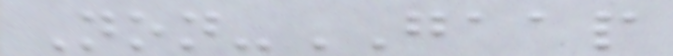Non-GAAP
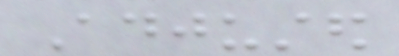Adjusted
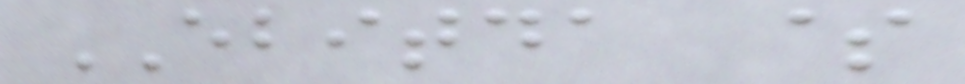EBITDA $
